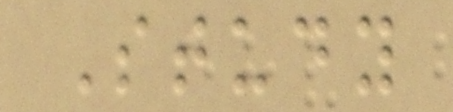Study
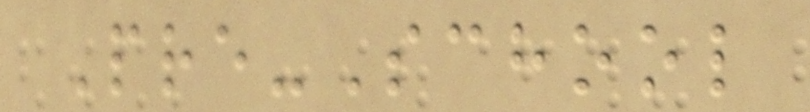Pre-School
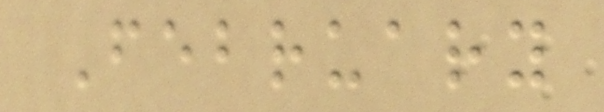February
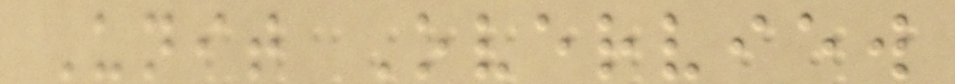Unit Overview
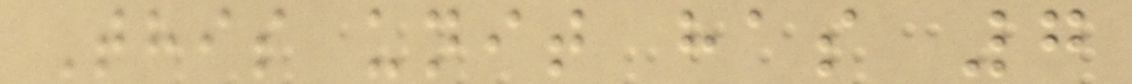This unit has 7
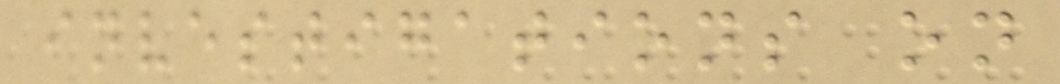investigations on
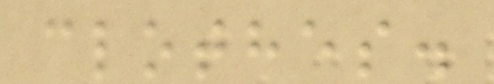clothes.
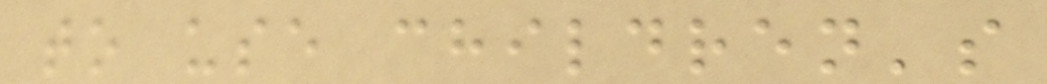to use children's
